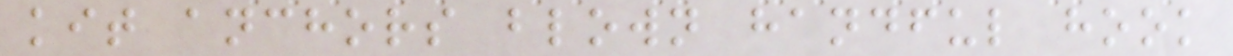kit anchors blown handful hook
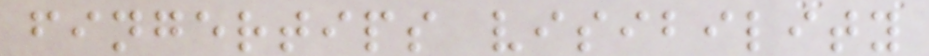fingertips visibility
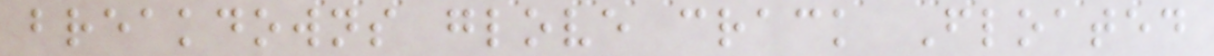breakdowns glove crack Floated
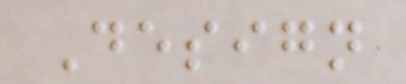Design
